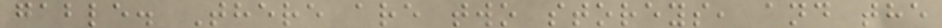gable. There are two storeys, and the
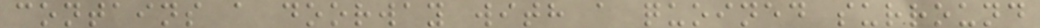contains a doorway with a quoined surround
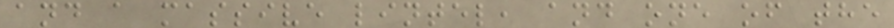and a massive lintel, and one of the
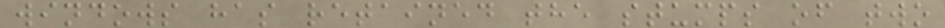windows has retained the stumps of two
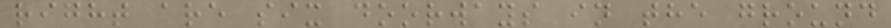right are six doorways in the ground
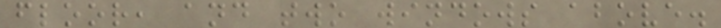floor, and two windows above.
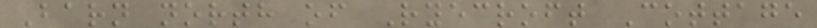Barn north of Ryecroft Cottage
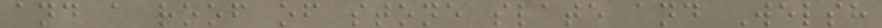and a roof of stone slate and Welsh
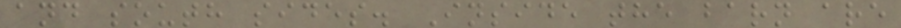and south sides. Inside the barn are
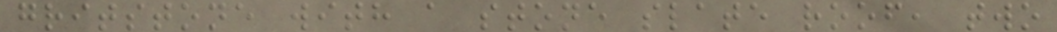gritstone with a stone slate roof, two
